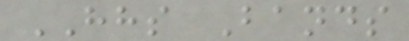HHS Bands
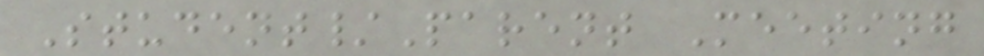Student/Parent Meeting
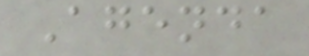Agenda
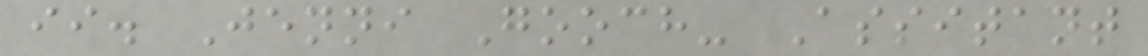ii. Jenni Gooch- Assitant
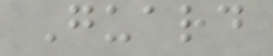Guard
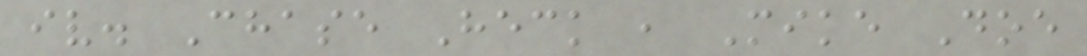iv. Chase Heck , Mike Doe
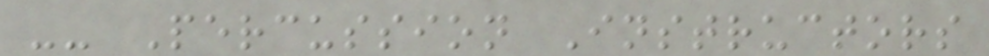-- Percussion Instructors
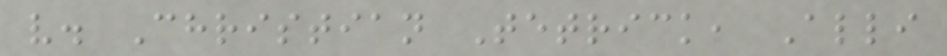v. Christian Tetrick, Alli
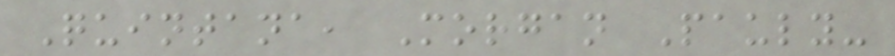Quintana, Morgan Pauly-
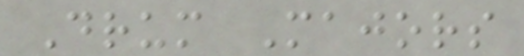Drum Majors
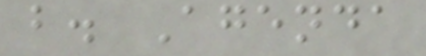b. Agenda
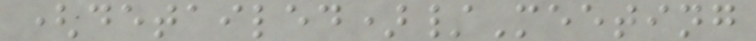(detailed)/Meeting
